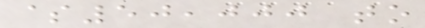$50,000 to
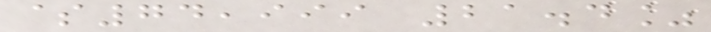$74,999 21.4%
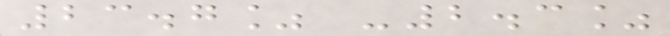23.7% -2.3%
